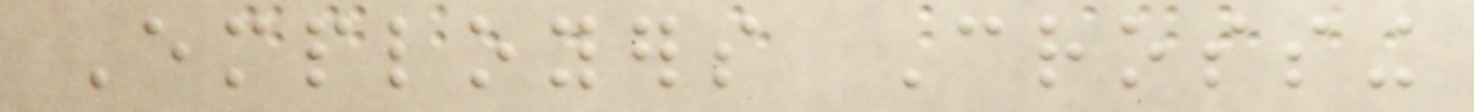Employers Crossing
